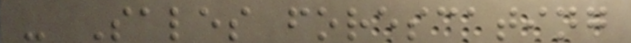- Sales forescating
